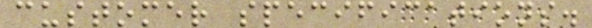customer specifications.
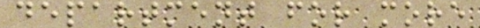department for more
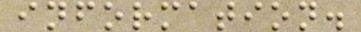information.
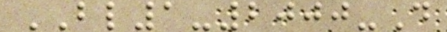BL1-2000-D
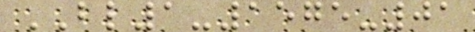BL1-1575-01
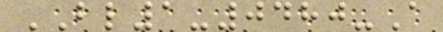BL1-0480-A
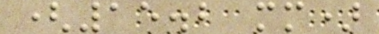(15.2 mm)
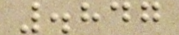.847
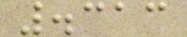.313
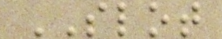SLOT
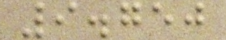9.750
